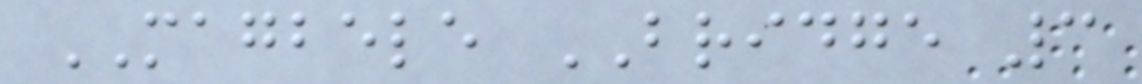MAGBELE BRIDGE 3
